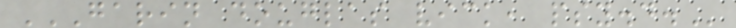GARIN DOUGLAS VICK, PSY.D.
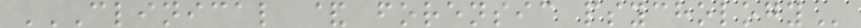CLINICAL & FORENSIC PSYCHOLOGY
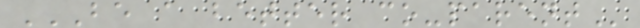BE A BETTER CO-PARENT
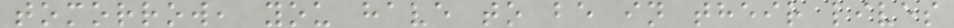tomorrow, you have to be in their lives
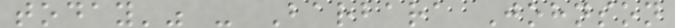today'" - Barbara Johnson
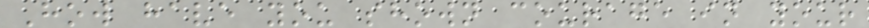How have you shown courage in your
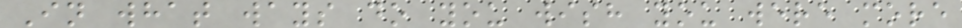In what ways do you wish you were more
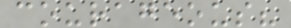courageous?
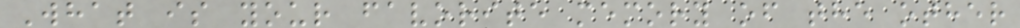What is your favorite memory of the other
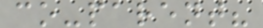co-parent?
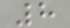8
